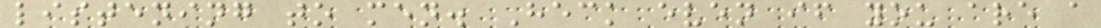listening to men. Heck even if you are a
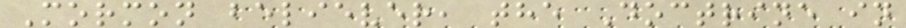Mormon believer, the Doctrine in
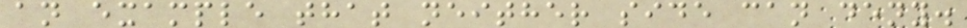an example that neither side can deny.
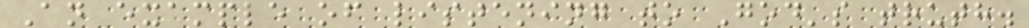An example of listening to God's truth.
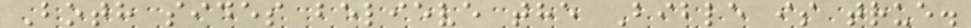Both sides believe the Bible is true.
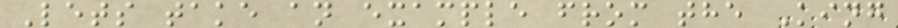Lets take an example from the King
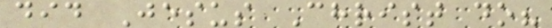did Jesus Christ do?
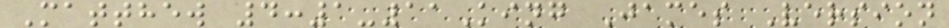Matthew 4:1-11King James Version
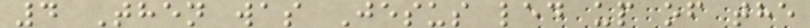4 Then was Jesus led up of the
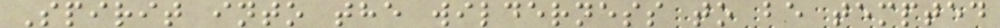Spirit into the wilderness to be tempted
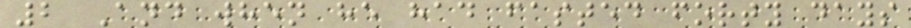2 And when he had fasted forty days
